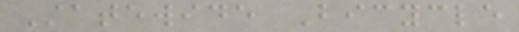Statewide Bicycle
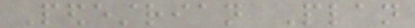Pedestrian Plan
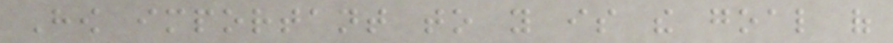How important to you is the goal of
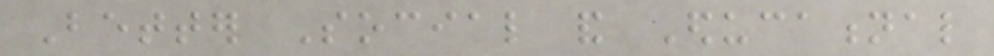Better Social and Educational
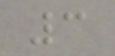3
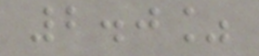2.0%
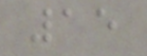15
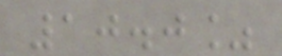10.0%
